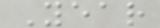Year
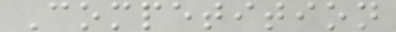Competition
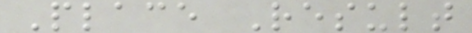Place Result
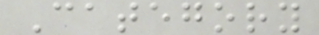Category
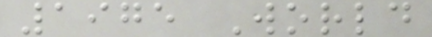1975 World
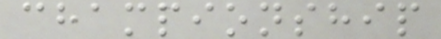championship
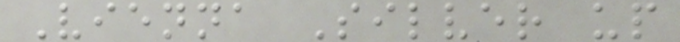Vienna Silver up
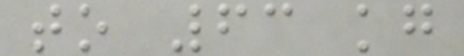to 63 kg
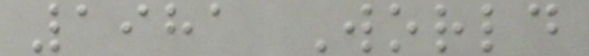1981 World
